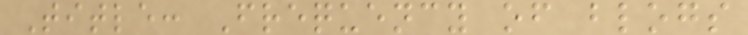Title: Frequency of blogs
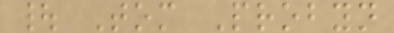| Tom Probyn
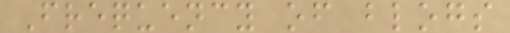Frequency of blogs
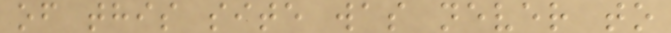of this site was never to
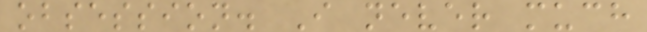obsession. I never much
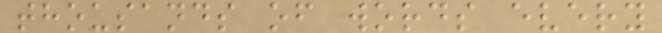thousands of words every
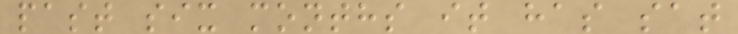past six months it has sat
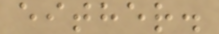either.
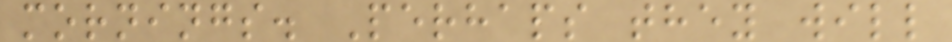mornings. Perhaps they will
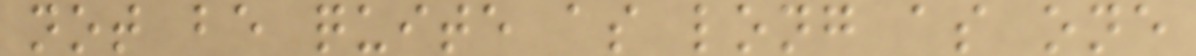not be quite as long as one
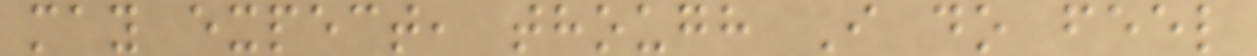may expect, though I do feel
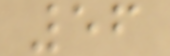56
